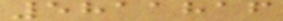5811816
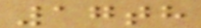17th
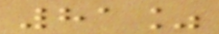81%
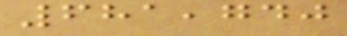681,740
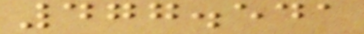477.541
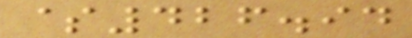$426.94
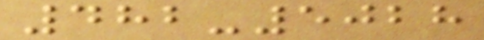482-5028
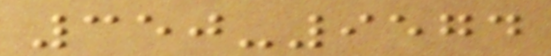350-9574
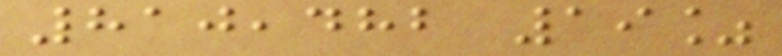810,482 19%
